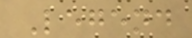Legend
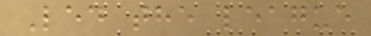Led the league
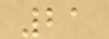21
